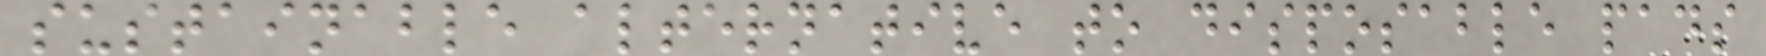sustainable alternative to disposable pads
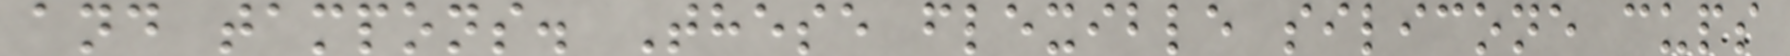and tampons. These flexible silicone cups
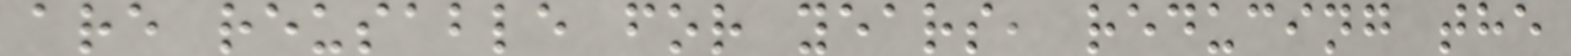are reusable for years, reducing the
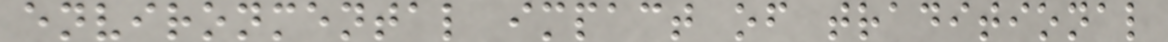environmental impact of traditional
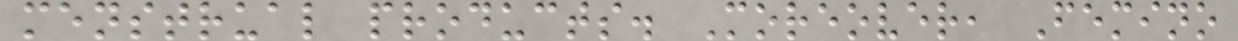menstrual products. Moreover, Femino
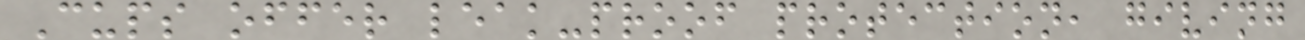Cups offer leak-proof protection, giving
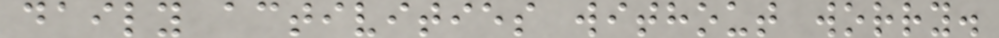daily activities without worry.
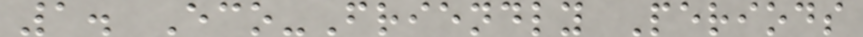1. Eco-Friendly Periods
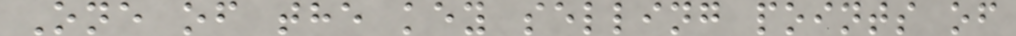One of the key selling points of
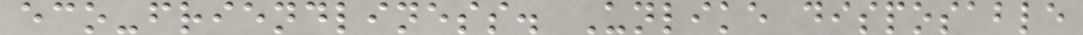eco-friendliness. Unlike disposable
